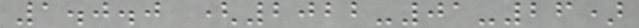1.0.0 (2022-01-26)
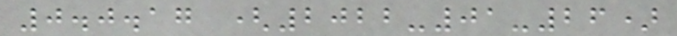0.0.17 (2022-01-26)
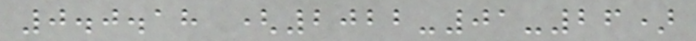0.0.18 (2022-01-26)
